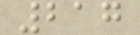217
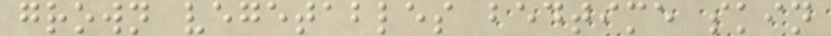grown vegetables bedtime skin
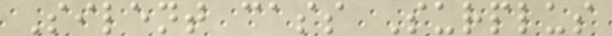Silent cass Surplus
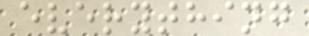everything
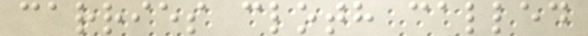carries cloth called
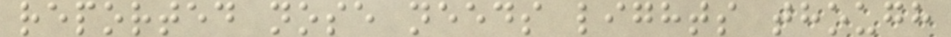reported nose needs lights though
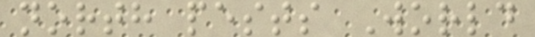north pests World
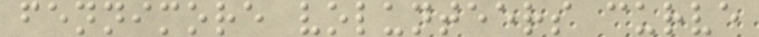fennimore volunteers curve
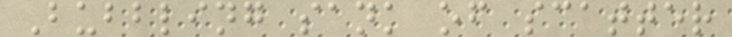Bubbling sank of scatter
